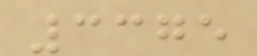3375
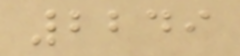2249
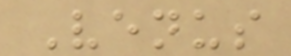Venus
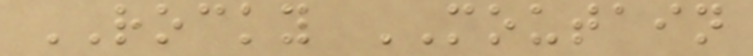ROCKY MOUTAIN
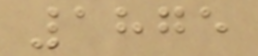1875
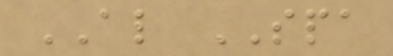AL SPA
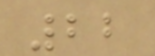22
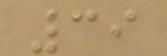39
